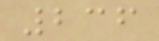236
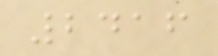2416
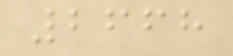2668
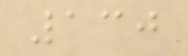130
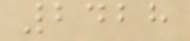2428
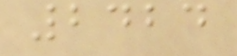2424
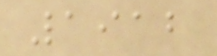1912
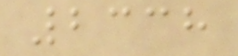2338
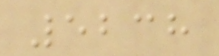5238
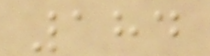184
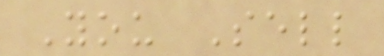You Sell
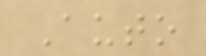Auto
